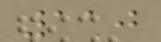110
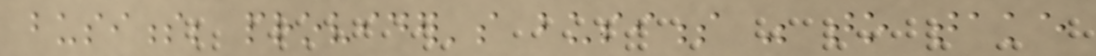business; provider's business was to take
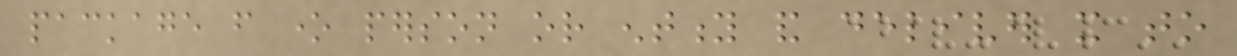package from one person or entity and deliver it to
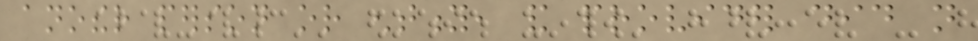another person or entity, and provider did not
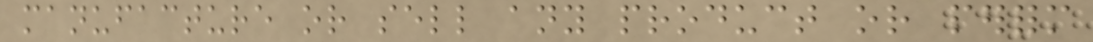manufacture or sell any product or perform
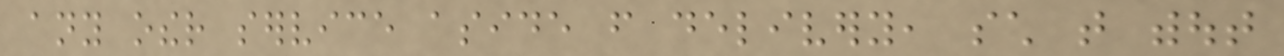any other service aside from delivery, such that without
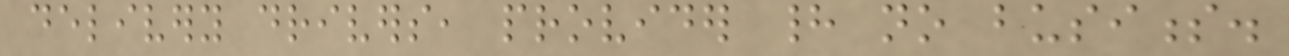delivery drivers, provider had no business.
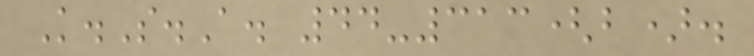K.S.A. 44-313(b).
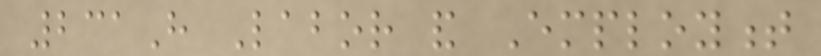231H Labor and Employment
